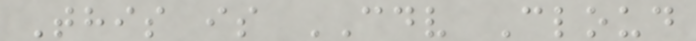This is CDV Cloud
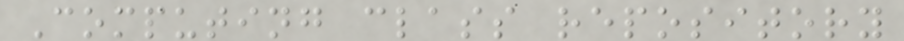Computing class repository
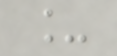_
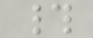#
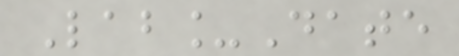Lab_Date
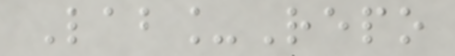Lab_Repo
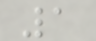1
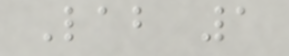Lab 1
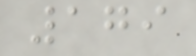179
